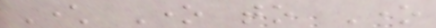Character One to One
